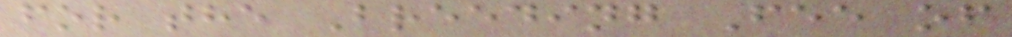for the Breeding Fee of
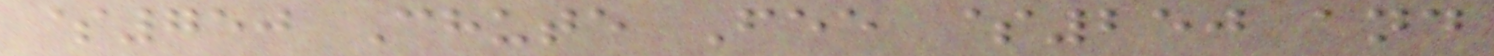$750 Chute Fee $250 and
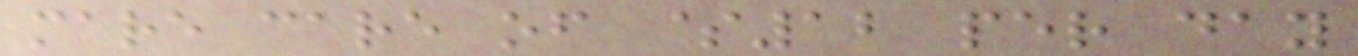mare care of $12 per day
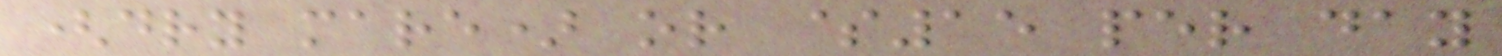(dry mare) or $15 per day
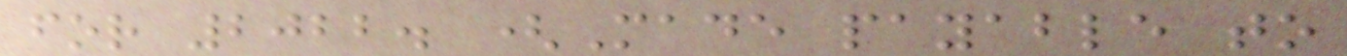for 2022. (Made payable to
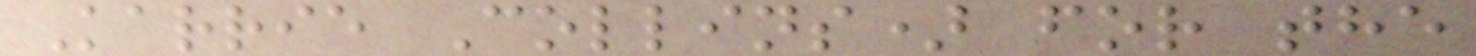Karrie Collins) for the
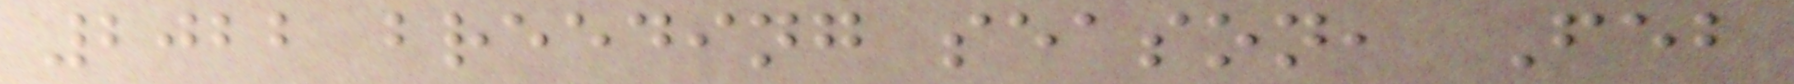2022 breeding season, Feb
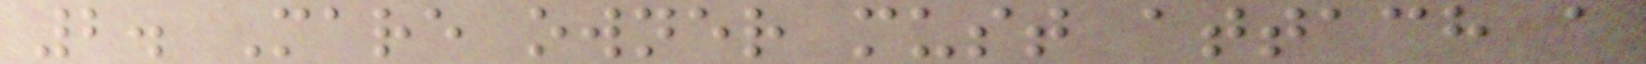2. Mare owner must attach a
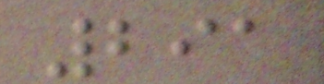291
